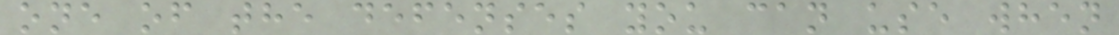one of the defenses you can use when
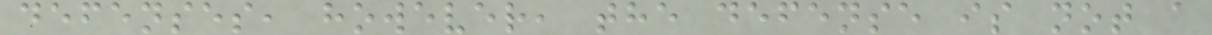defenses, however, the defense is not a
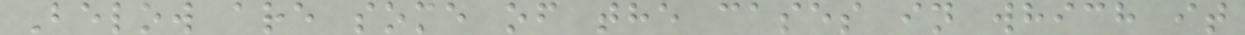Below are some of the cases in which it
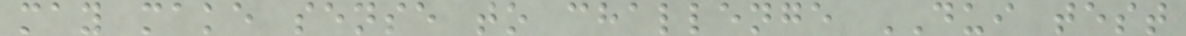may make sense to challenge DUI test
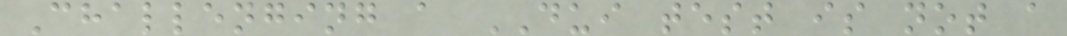Challenging a DUI test is not a
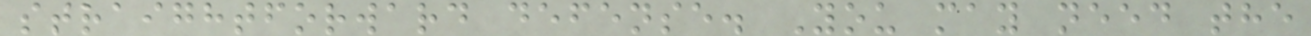straightforward defense. You may need the
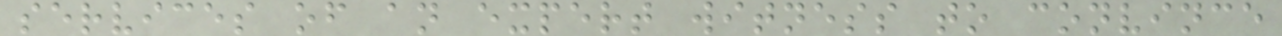services of an expert witness to convince
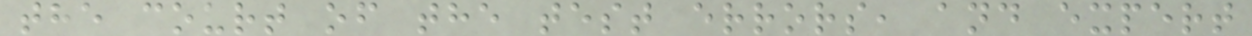the court of the test errors, and expert
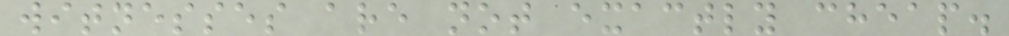witnesses are not exactly cheap.
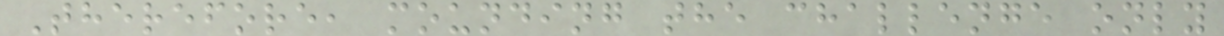Therefore, mounding the challenge only
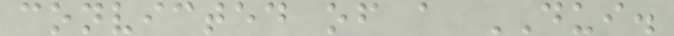convicted of a DUI.
